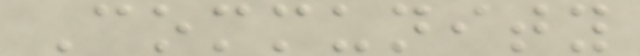Community
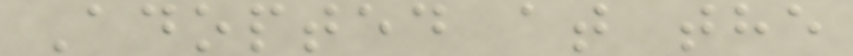Adopted at the
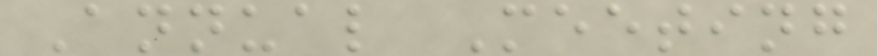Annual Meeting
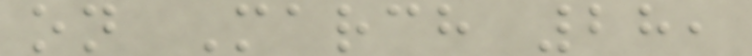on March 28,
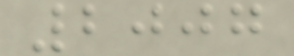2007
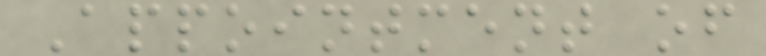Appointment of
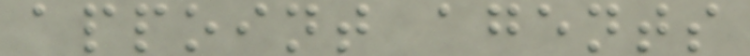appoint agents
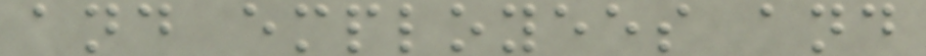and employees and
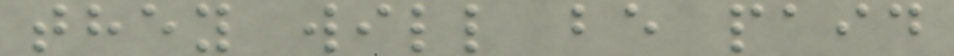they will be paid
